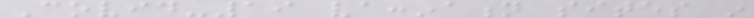Covid-19 vaccination sites in
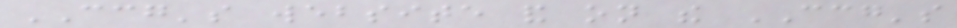CCG's website and on the CCG's
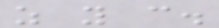as you can.
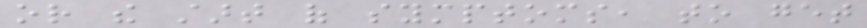or the start of symptoms, to get
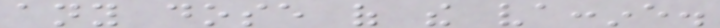any dose of the vaccine.
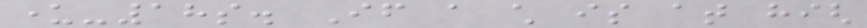under-18s. If a child is at high
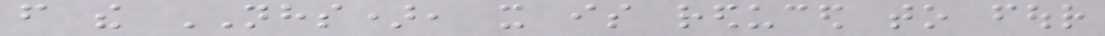from the NHS), it is reduced to four
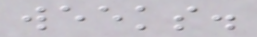weeks.
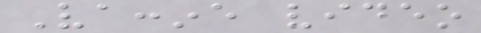Vaccine video
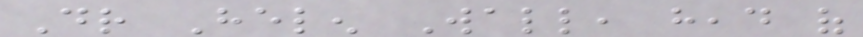Dr Helen Wall, head of
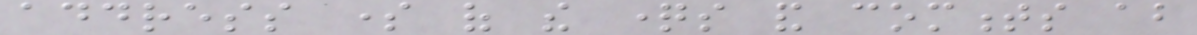address some of the questions and comments about
